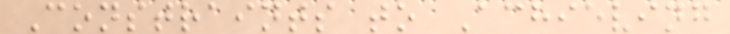Constraints to Achieving
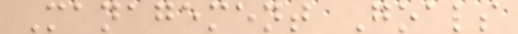Management Goals
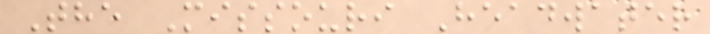The Missouri Headwater
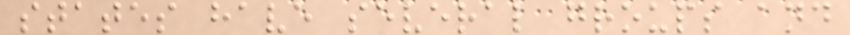states have several groups and
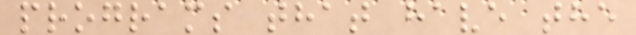programs that have the
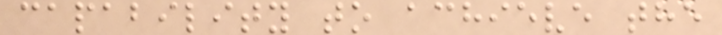capability to achieve the
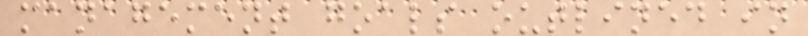management goals outlined in
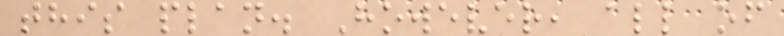this plan. However, all of
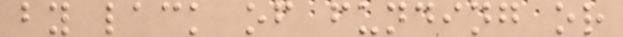by lack of funding or
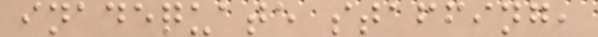inadequate staffing,
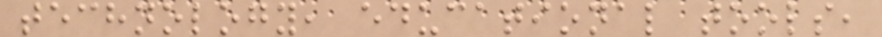technology, educational tools,
